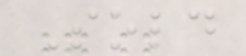Sold
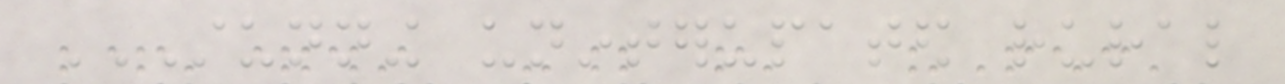STUNNING UNINTERUPATED RURAL
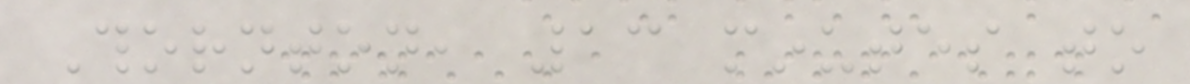Thornton, 13 minutes to
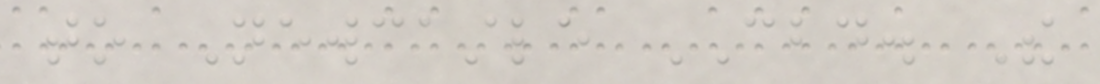to Newcastle CBD. The
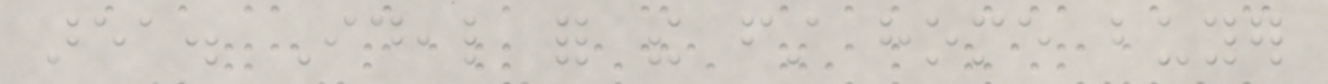area. Ideal for the first home buyer
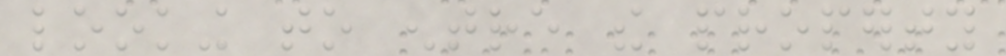looking to entre the property
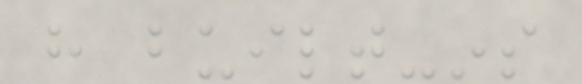have built-ins
